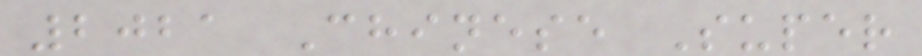2021 Chinese Super
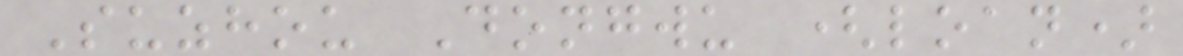Suzhou Dongwu (loan)
